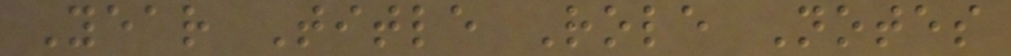Year Title Role Notes
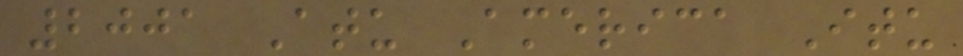2001 Atu America Itu
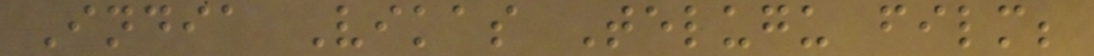India Vikas Telugu film;
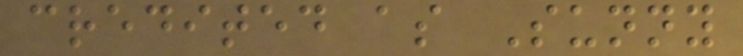credited as Sunny
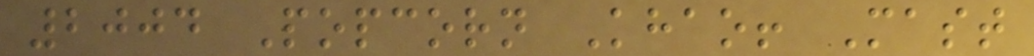2004 Popcorn Khao! Mast
